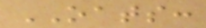OATS:
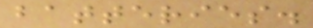batteries.
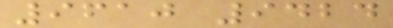9610 9424
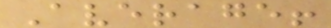Average!
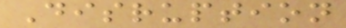Disruption
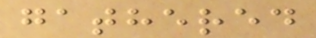gathered
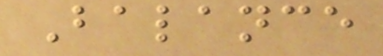Balance
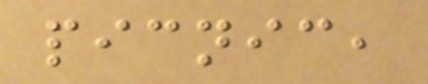picnic,
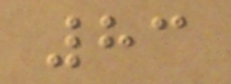83
